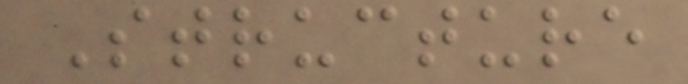Structure
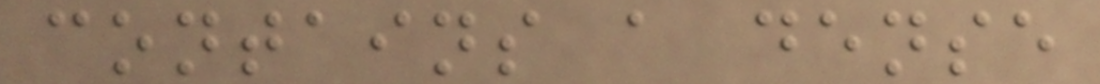contains a dense
